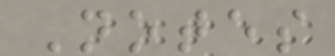Notes
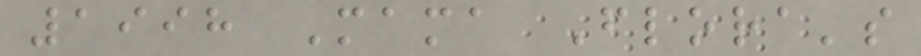1998 Mama Flora's
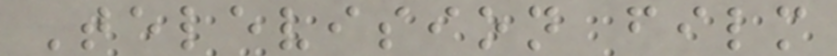Television film
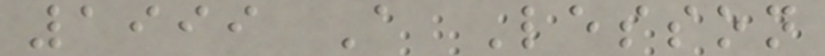1999 A Lesson
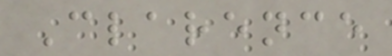Clarence
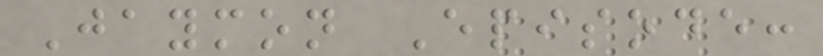Jaymon Episode:
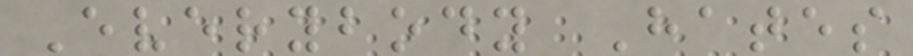Everybody Hates
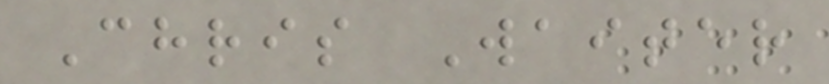Chris Waiter
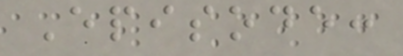Episode:
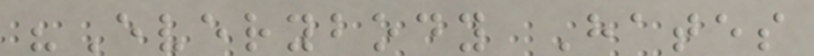"Everybody Hates
